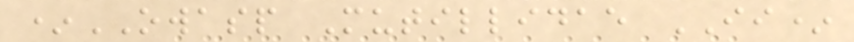*OWASP Mutillidae II*
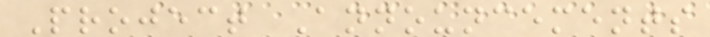Project Announcements
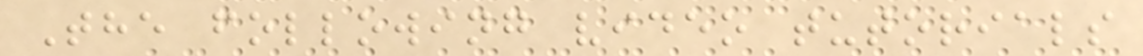The following video tutorials
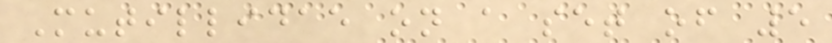Mutillidae on a set of 5
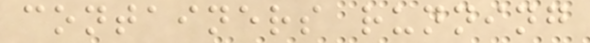containers running
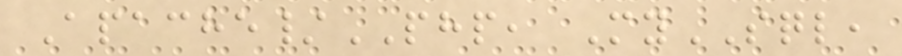Apache/PHP, MySQL,
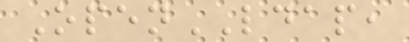OpenLDAP,
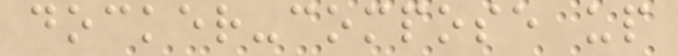docker-compose up
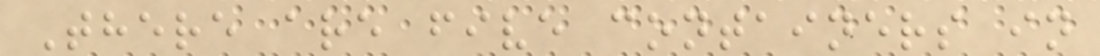There are five containers in
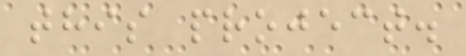this project.
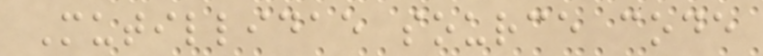Mutillidae source code
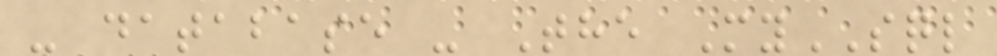- database - The MySQL
